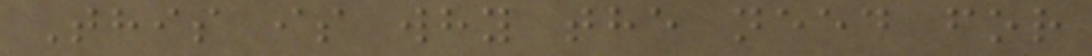This is why the need for
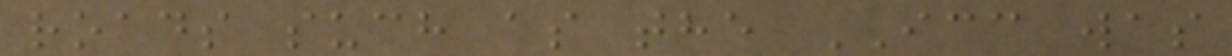roads such as the ICC was
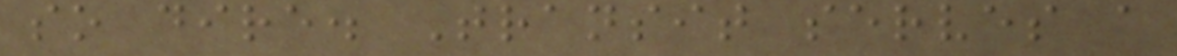so dire. Transit serves a
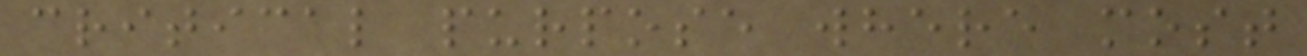critical purpose where most
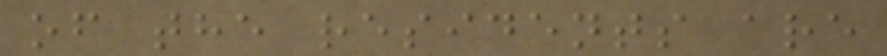of the residents are
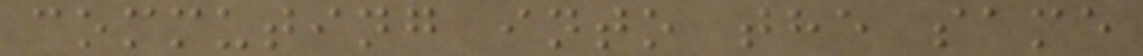commuting into the same
